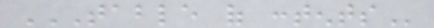TABLE OF CONTENTS
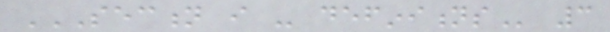SECTION I - DEFINITIONS 3
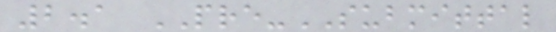2.1 PRE-SUBMITTAL
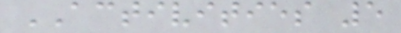ACTIVITIES 5
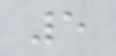5
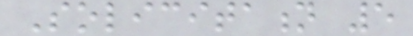Solicitation 5
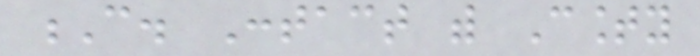C. Contact with County
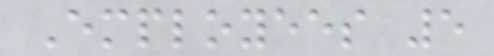Employees 5
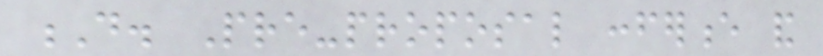D. Pre-proposal conference and
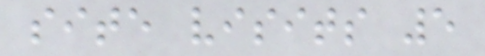site visits 5
